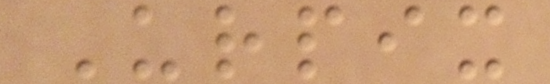Urpix
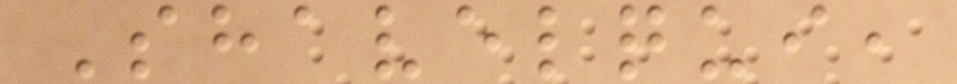Shavelqui,
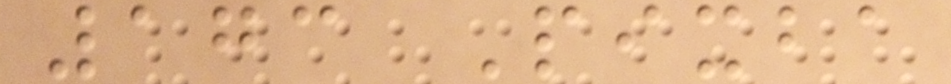173 Pixba
